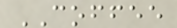COFFEE
